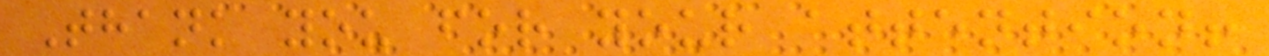Thank you for your attention!
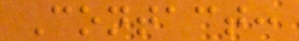Contact:
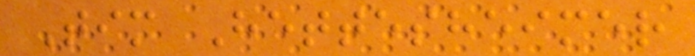Tim Hettesheimer
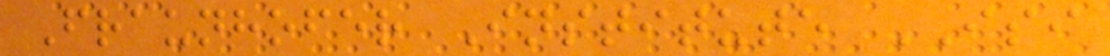Fraunhofer Institute ISI
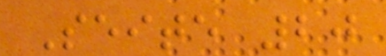Seite 20
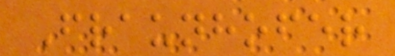Fraunhofer
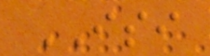ISI
